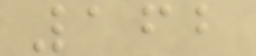162
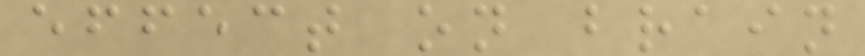effect on brain
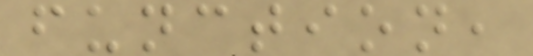function,
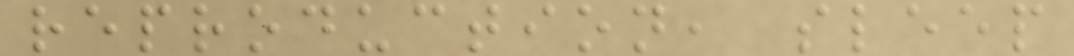reproduction, sleep
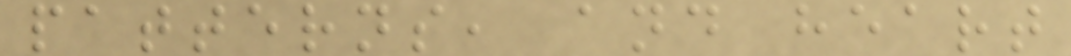patterns, and heart
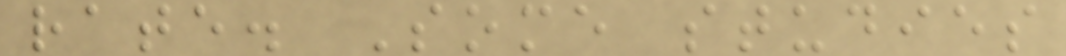rate. Some studies
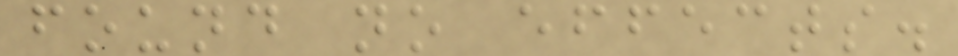found no effects.
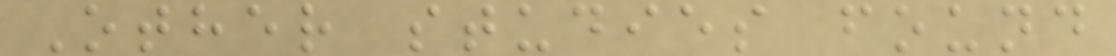Other studies found
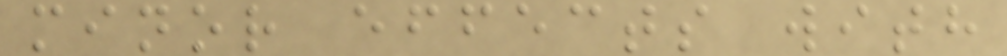minor effects with
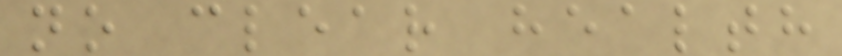no clear health
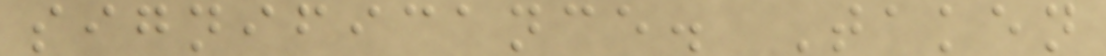significance. Taken
